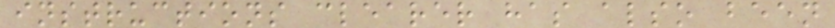instructions clearer has also been
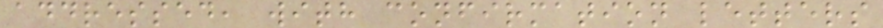addressed, with confirmation letters
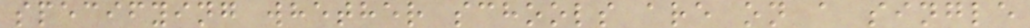specifying whether schools are on a single
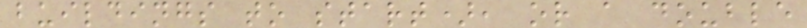buildings to start), or a double
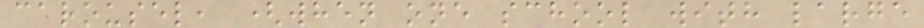carousel, (when one school with large
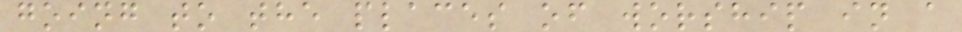going to the places of worship in a
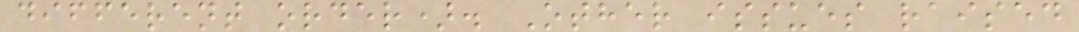different order). Other issues raised
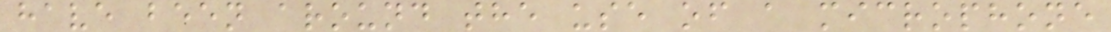have been around the use of a microphone
